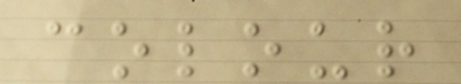colour
